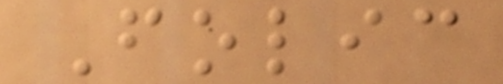Folic
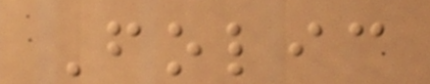Folic
